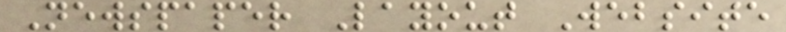Newspaper Layout Website
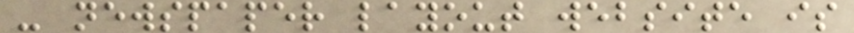- newspaper layout website is
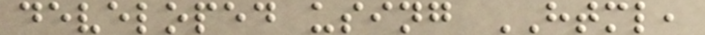developed using HTML,
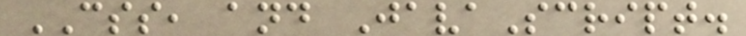CSS, and JavaScript.
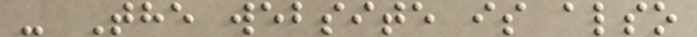- The website is also
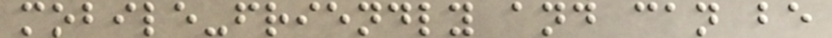mobile-friendly and can be
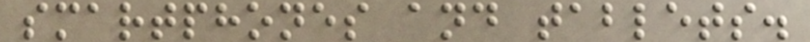smartphones and tablets.
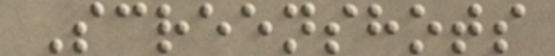Screenshots
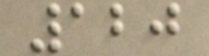120
